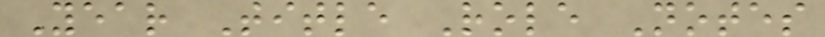Year Title Role Notes
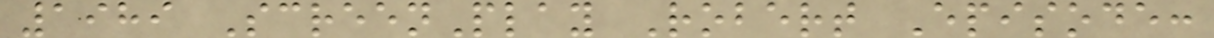1989 ScreenPlay Robert Episode:
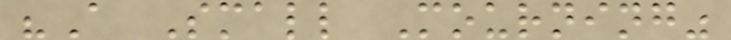"A Small Mourning"
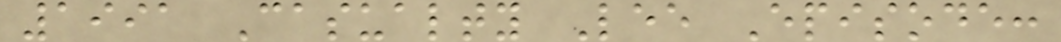1991 Casualty Lee Episode:
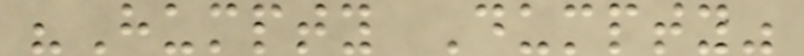"Humpty Dumpty"
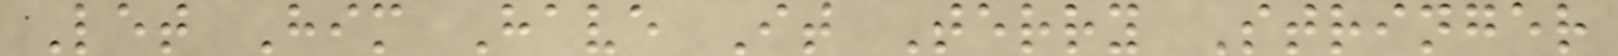Let Him Have It Terry Stringer
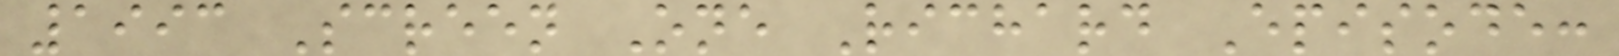1993 Screen One Richard Episode:
